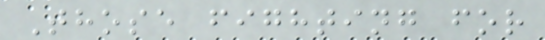Those fighting for
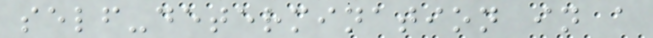self-determination in a
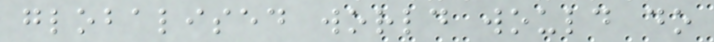globalised world would do
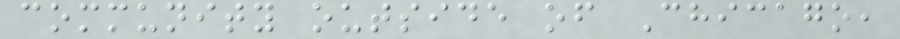community outside of Chicago,
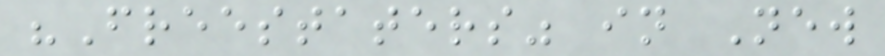"Freestaters" in New
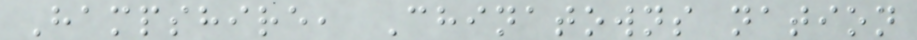Hampshire, Chinatowns nation
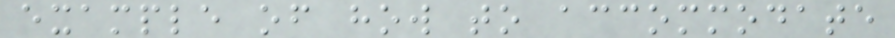example of how to accommodate
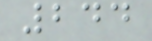244
